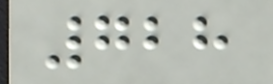728
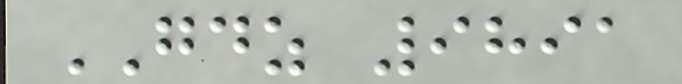GDZ 9891
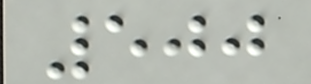500
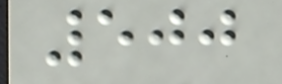500
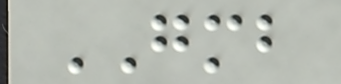GMB
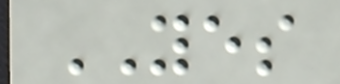YES
